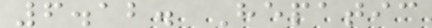6.12. Hepatic
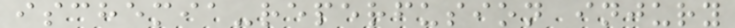ischemia-reperfusion injury
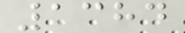1384
